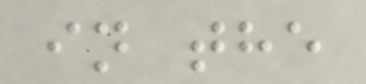in the
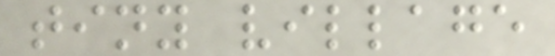tiny village
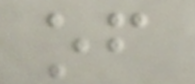of
